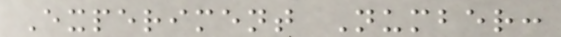Experiment Number:
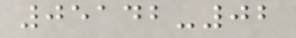05142-02
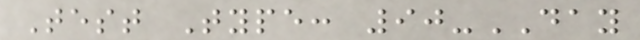Test Type: 90-DAY
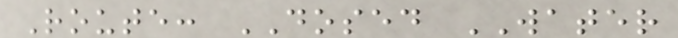Route: DOSED WATER
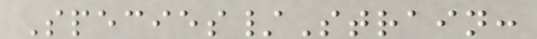Species/Strain:
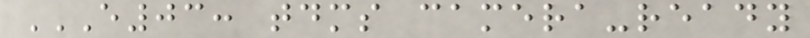E03: TDMS CAMERA-READY
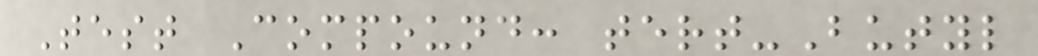Test Compound: tert-Butyl
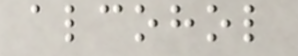alcohol
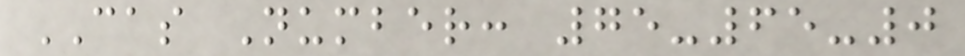CAS Number: 75-65-0
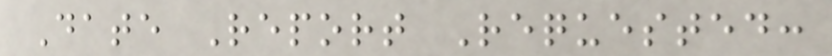Date Report Requested:
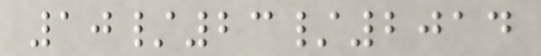10/23/2014
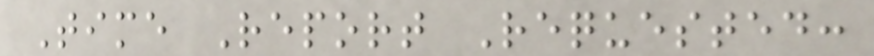Time Report Requested:
